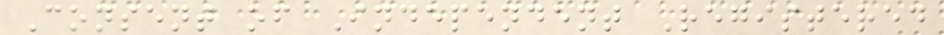Consent of Independent Registered
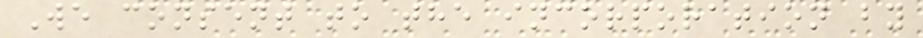We consent to the incorporation by
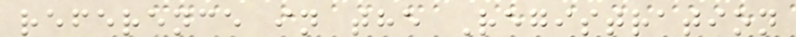reference in the Registration
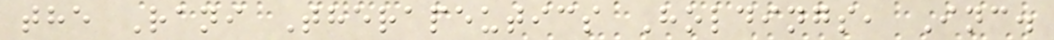the Rani Therapeutics Holdings, Inc.
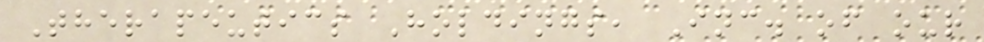Therapeutics Holdings, Inc. of our
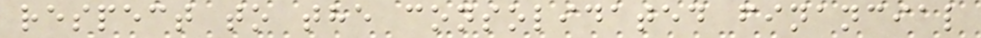respect to the consolidated financial
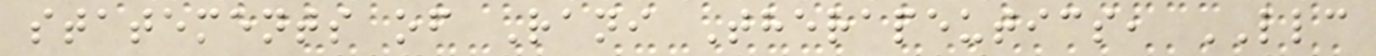statements of Rani Therapeutics, LLC
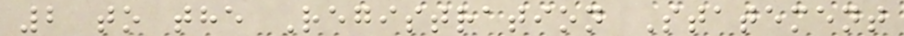2 to the Registration Statement
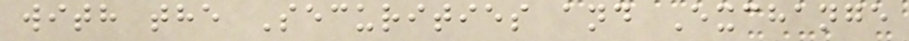with the Securities and Exchange
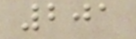201
